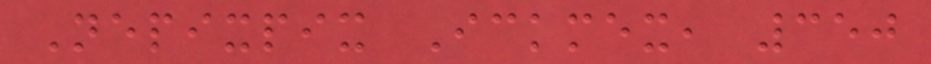Nepixpix Ickmex, 350
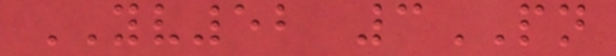YV52 3PN
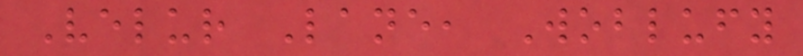Velur Lane, Woblufy
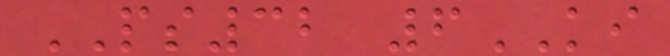PS32 6KI
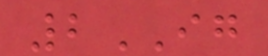2IG
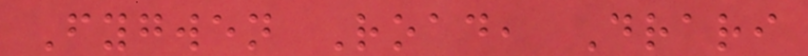Fygwen Road, Drari
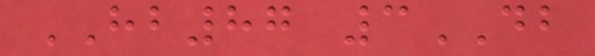HB87 3DB
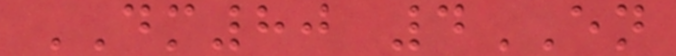DM80 4EN
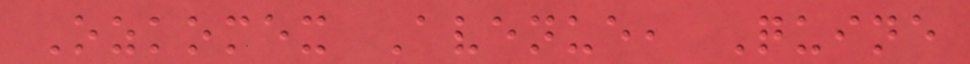Ozkomex Avenue, Quine
